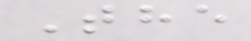The
